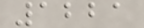1221
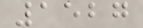1527
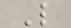L
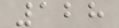128
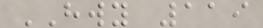HWY 119
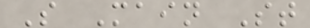S Main St
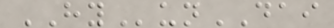HYunDAI
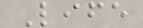Life
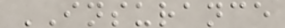INSURANCE
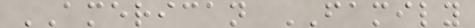AMERICAN FAMILY
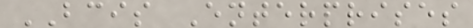BCIS Enterprises
